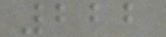222
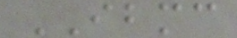IBMC
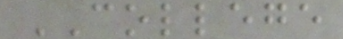COLLEGE
